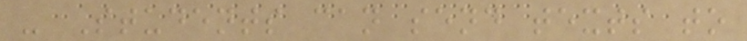- Students can send texts to
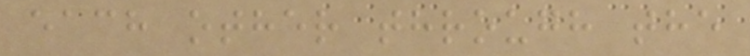each other through the
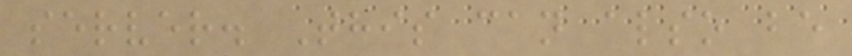server. This can also be
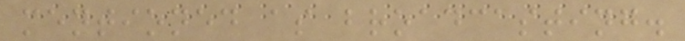mentioned as broadcasting.
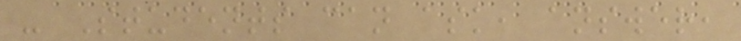- Students can ask, answer,
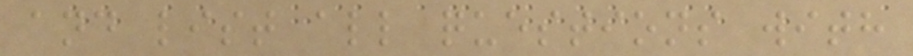and list all questions with
